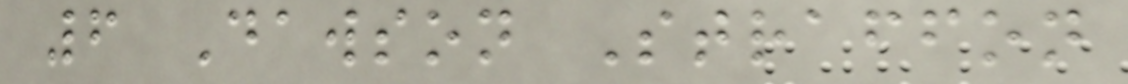6 Dawson Straffon
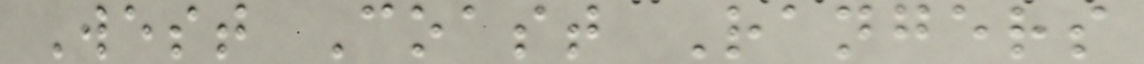West Coast Rangers
